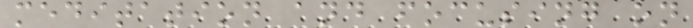meditation and focusing on
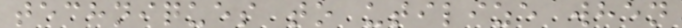techniques to utilize when
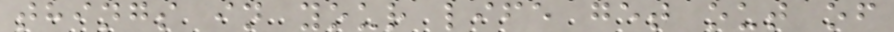things in your life get out of
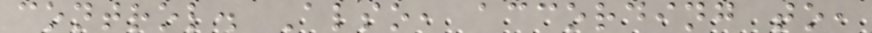control. Also, according to,
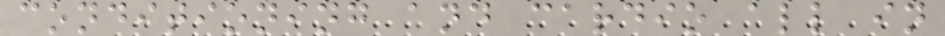conditioning and cardio all in
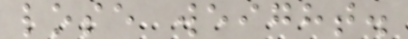lose weight.
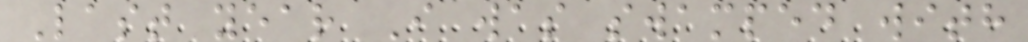Last year I was swamped with
